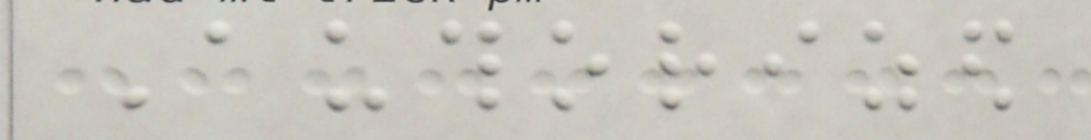Authorized
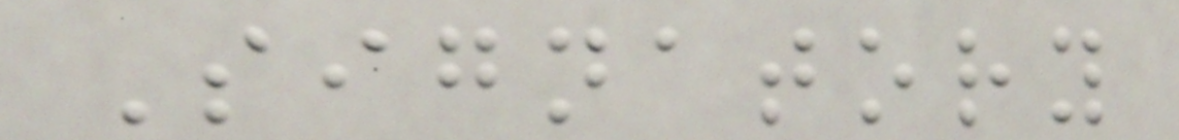Signatory
